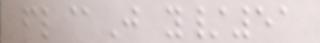fl@J y/51
